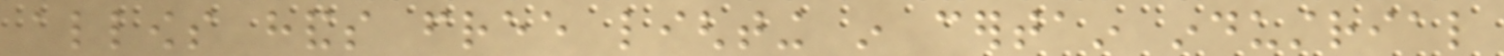allows hands free lighting in certain industrial
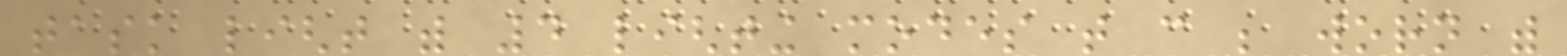task light with 4 lighting modes that can be worn with
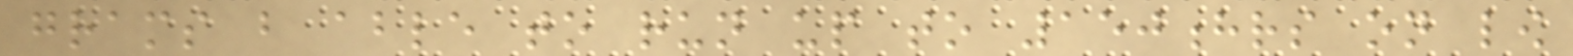grams but able to run up to 150hrs on low
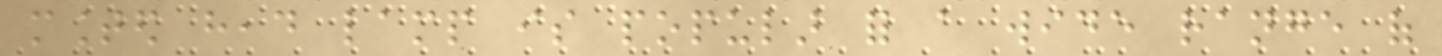mounted head lamp is popular for a wide range of
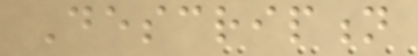Description
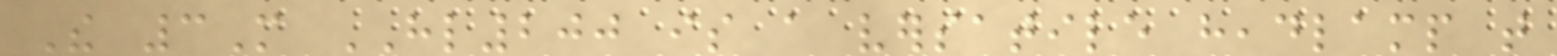The 3M HL200 is a versatile headlamp that
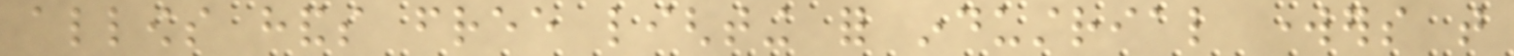allows hands free lighting for industrial workers that
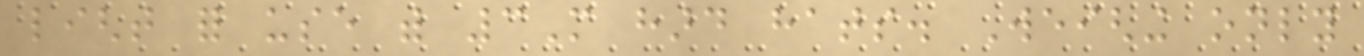light for use with 3M hard hats. Weighing only
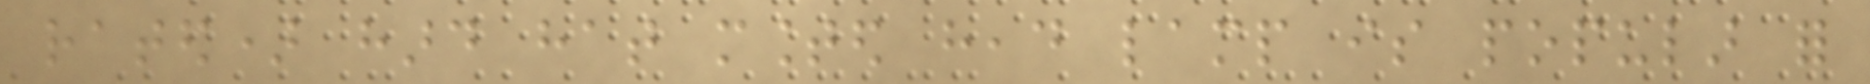rated) hard hat mounted head lamp is popular for
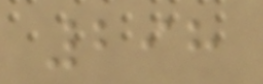298
